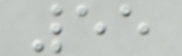55
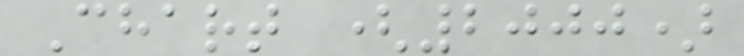Chart (2000)
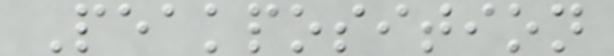Peakposition
